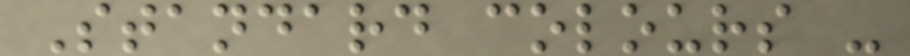Standard colours -
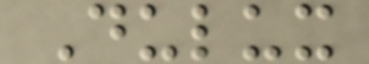Dulux
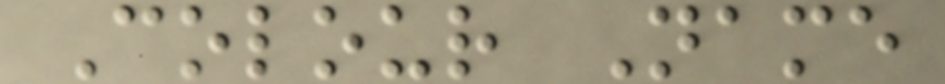Colour Name
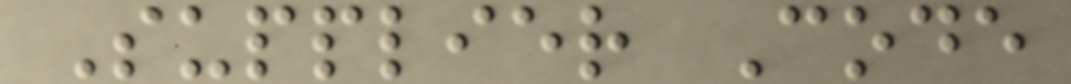Supplier Code
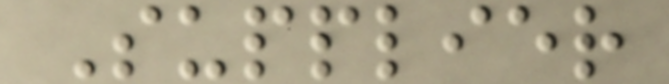Supplier
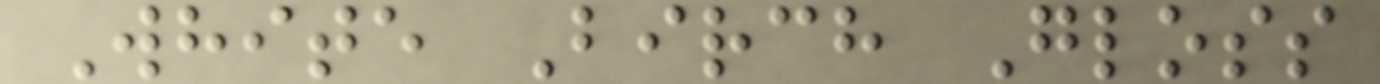White Birch Gloss
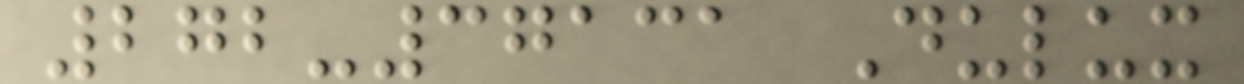272-37131 Dulux
